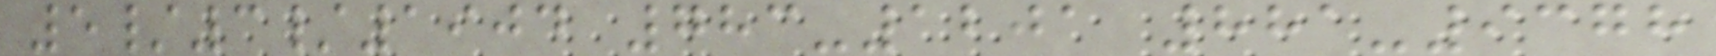5/3/1904 783-1201 881-9378
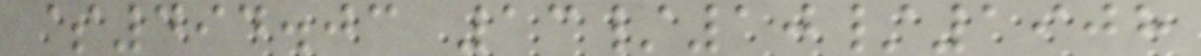$494.03 13/10/1908
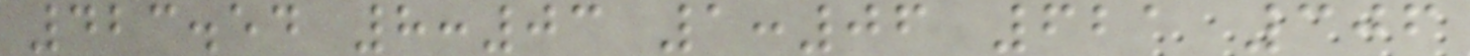423.54 8:03 1:06 621 306
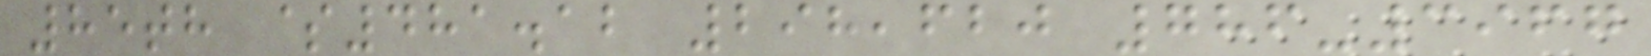85th $481.12 298,620 786-3967
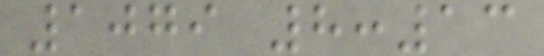1079 8:13
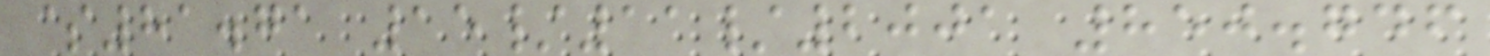$81.71 15/11/2001 850.746
